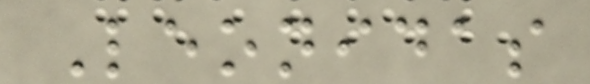Leonidas
